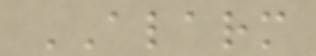ALARM
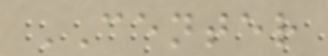CENTER
